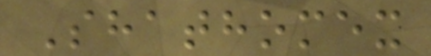Shathomex
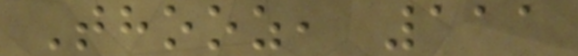Thooz, 111
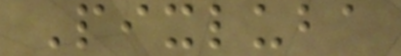Pixluba
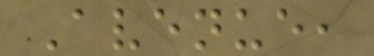Avenue,
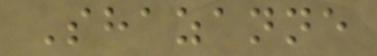Shazanne
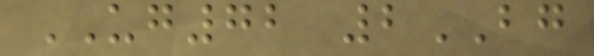UG72 2BG
